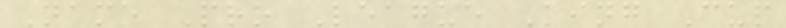Name Pro League King Cup
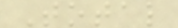Total
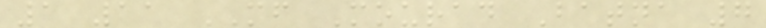1 11 MF Mourad Batna 7
